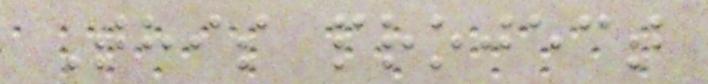This project
